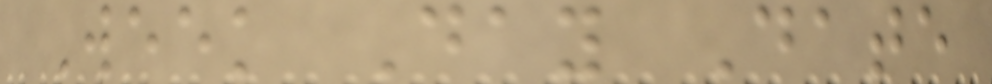Week Day Date
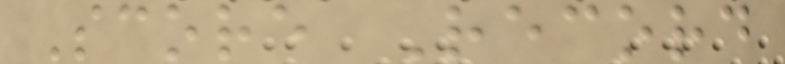Score Record
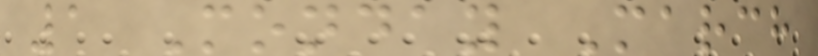1 Monday March
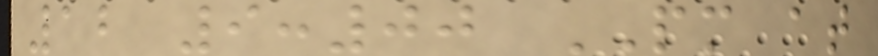12 9:00 PM at
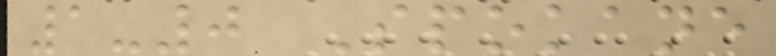1-0 Spokane
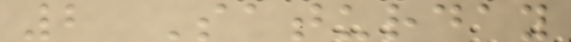2 Saturday
